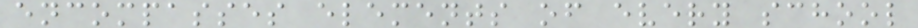encompasses elements of every school
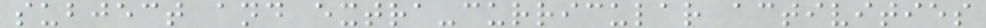subject and extra-curricular activities
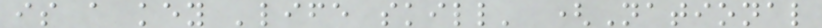is a key 'life skill' (National
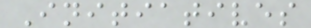Initiatives
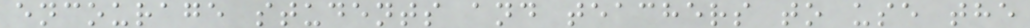encourage students and teachers to use the
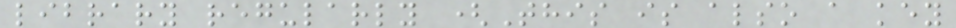library regularly (This is also a key
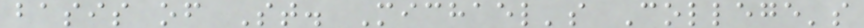basis of St. Michael's College's
